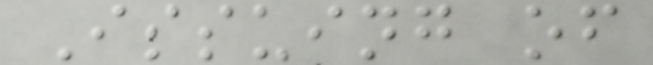Issuing of
